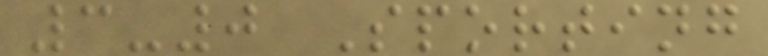3-0 Sporting
